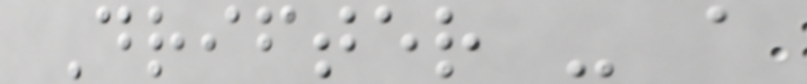Drifter - a
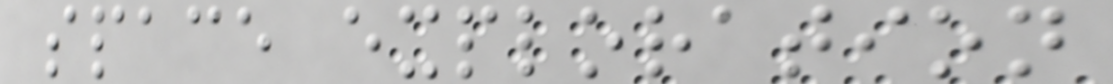space exploration
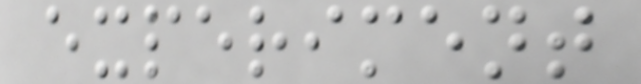experiment
